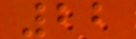22
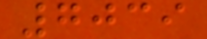7039
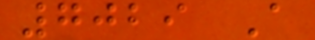7029 A
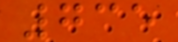735
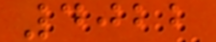4022
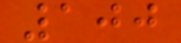100
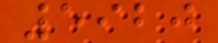5920
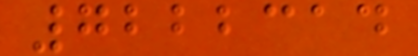7222314
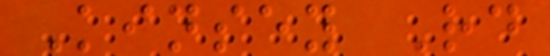Kinsey Rd
